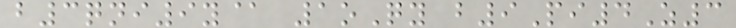b3qni9y@ 1oQy b9Pi4Z3
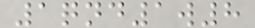1qnd1w8
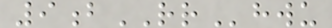9bRRhwu
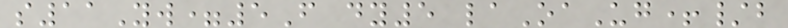s11Yw=5F dy5 laOaUg+/b
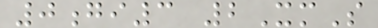0gi3 2XmS
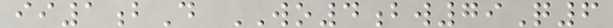ii1bD WO4bw79Q6
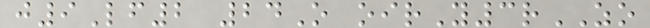j9Lf2 24O oirY3rZO
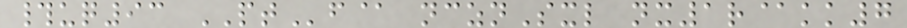#uq93 PTf@ ncznSxl nx1r@kk7
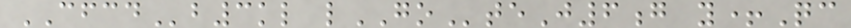CFCDb3kl lGOteJ6g y+Qc
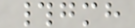#gmh
